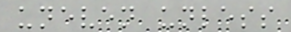uneven unless
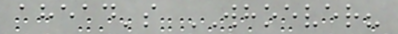ahead's WHOEVER?
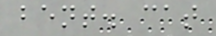bent. cat
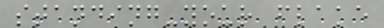standing-your flake
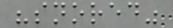"snored"
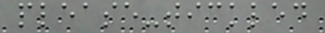please-tickled
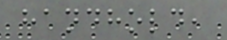handhold,
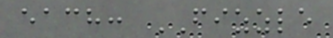each: FIZZLE
